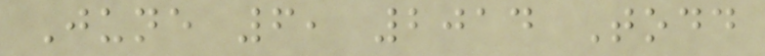June 6, 2014 Todd
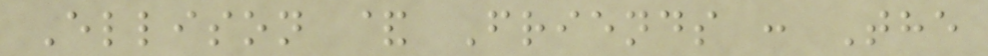Ellison & Friends : The
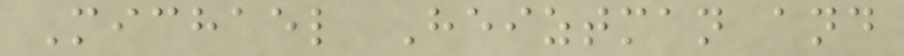Michael Heiztman and
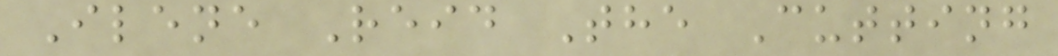Ilene Reid The Cutting
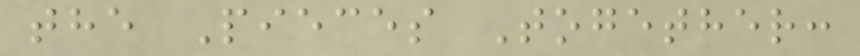the Pieces Together:
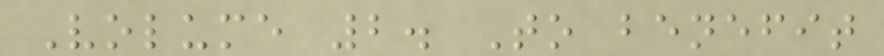Volume 2. To benefit
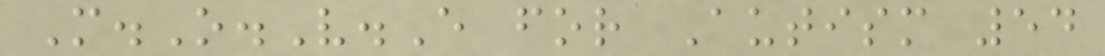M.O.V.E for Autism 54
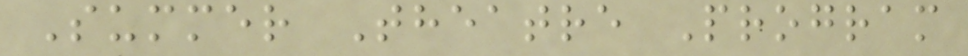Summer Theatre Program
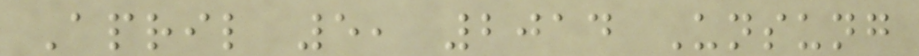April 5, 2014 Unsung
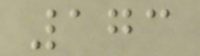173
